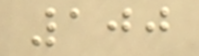100
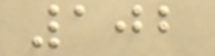102
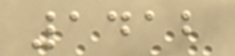1412
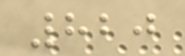820
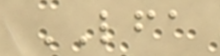LFA
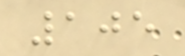105
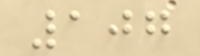107
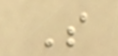S
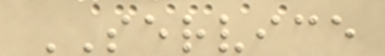SERVICE
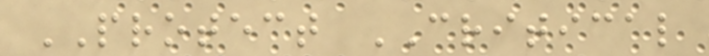PROTECT CRITICAL
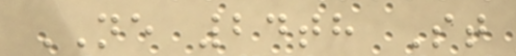NE 24th St
